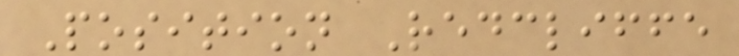Position Redcliffe
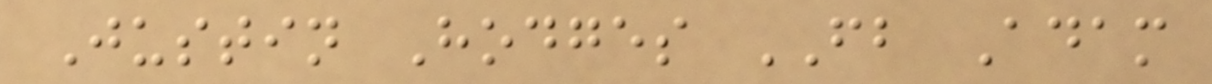Justin Hodges FB Adam
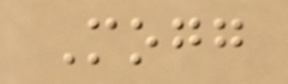Mogg
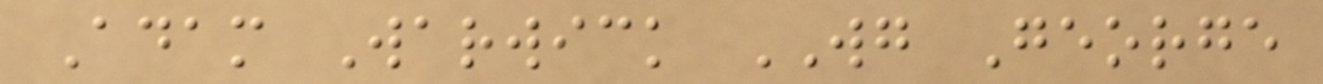Adam Warwick WG George
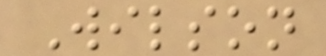Wilson
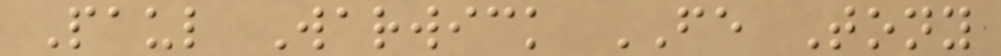Paul Warwick FE Tony
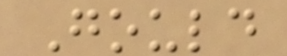Gould
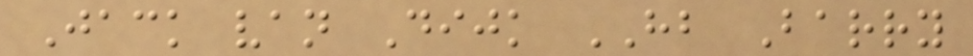Jack van Dijk HB Barry
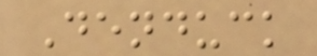Denduck
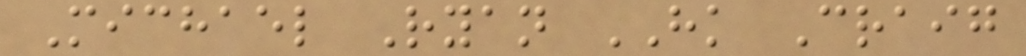Michael Ryan HK Craig
